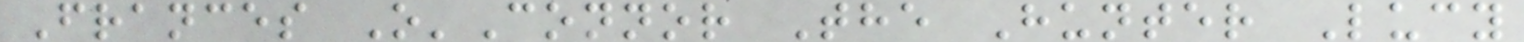Frances O'Connor The Hunter Lucy
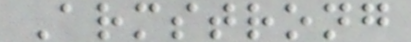Armstrong
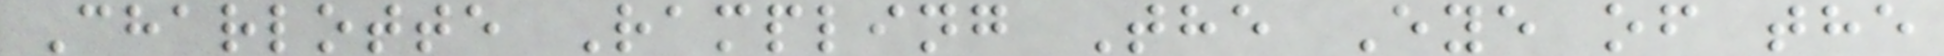Charlotte Rampling The Eye of the
